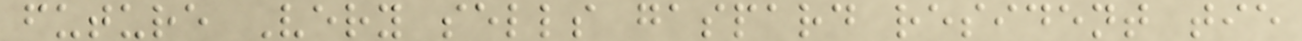future Very sells gaspard resident tie
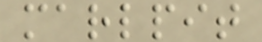marlpit
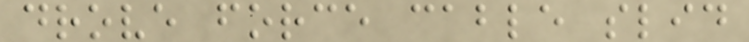drove force cable slid
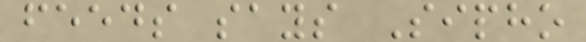feeds says Sipho
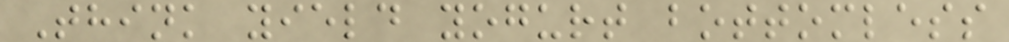Think yield yogurt bottomless
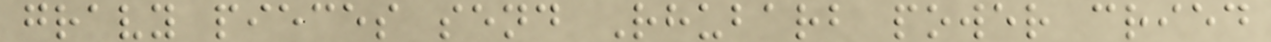gravy pieces send Rhubarb power cried
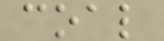coal
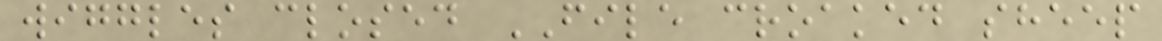wiggles closed FILE croaked sheep
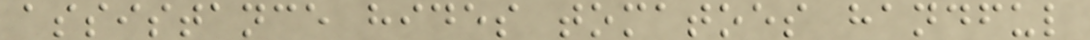assistance hides tomatoes handful
